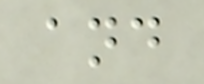and
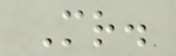Mr.
